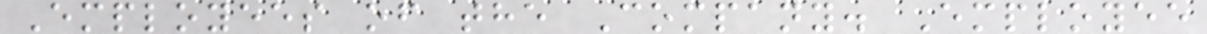Employees of the Company. Employee
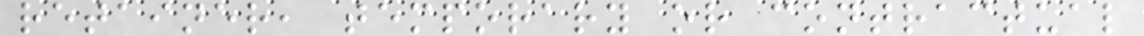retainer, temporary or contractual
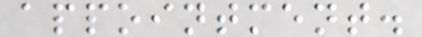appointment.
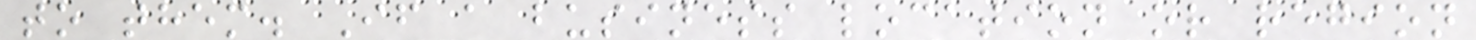to them. If a business location or region
